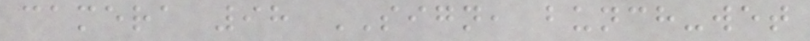camera 98 SIGN, bunch-wet
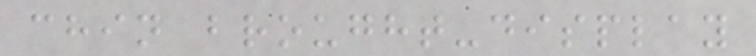chin brought-display
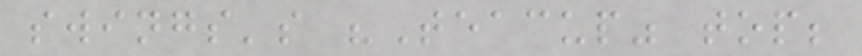swings's "Teacup" top;
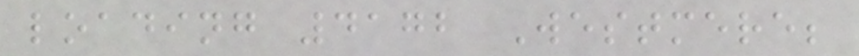loading 4172 Westmere;
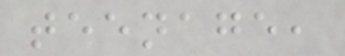teenage,
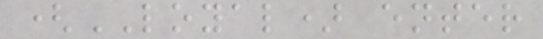(LOYAL) enter
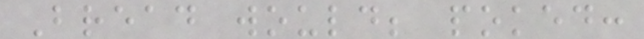Bread would; poked:
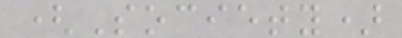(Society)
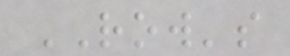ROW's
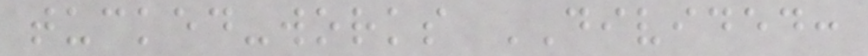tucked-works DIVIDED:
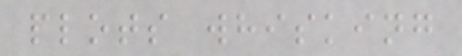plots whisking
